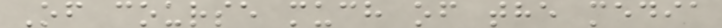Of course much of the media
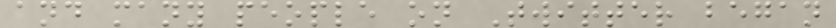and many people on Twitter began
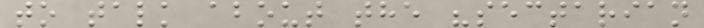to talk about the "sectarian
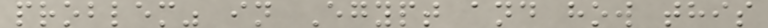problem" in Egypt and how this
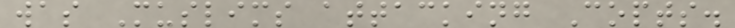was Muslims attacking Copts.
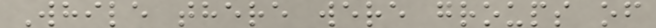While there were groups of
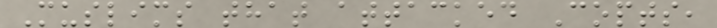Muslims that attacked Copts,
